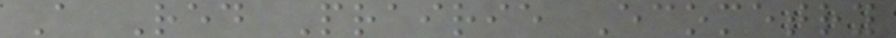A Red Prairie Ecometry
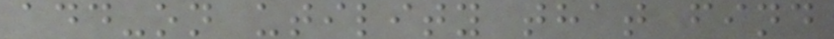add-on utility that find
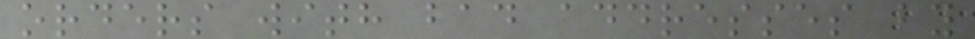orders with bad addresses by
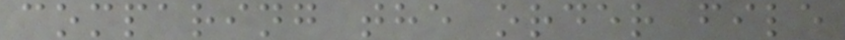comparing the order file
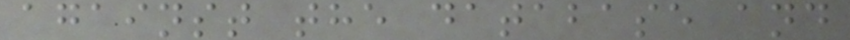against the database and
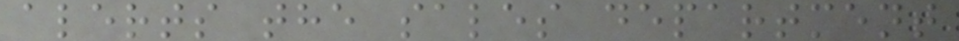alerts the sales department
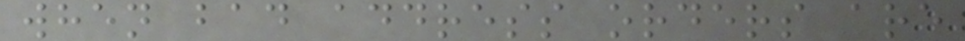when bad address orders are
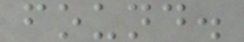found.
